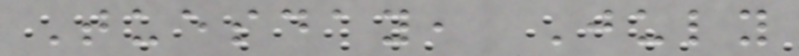Tuesday, July
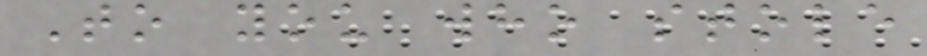To you who stole
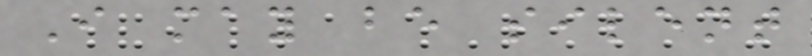I may be silent
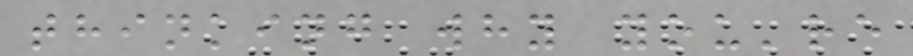thinking why you're
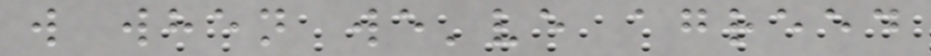w when we've agreed
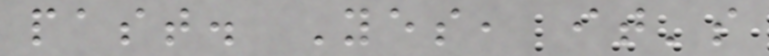past. Yes, it's
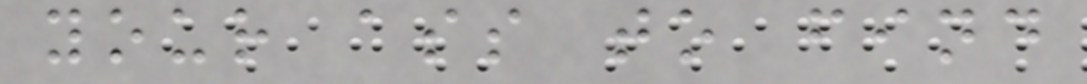your ass to find
